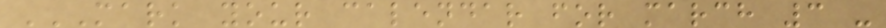MARK YOUR CALENDAR FOR MARCH 3 -
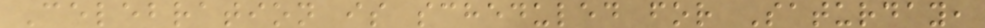Celebration is scheduled for Saturday,
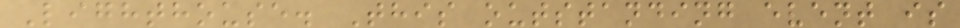Lighthouse. This outstanding event is
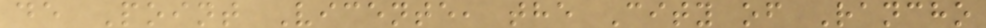de Point Vicente, the City of Rancho
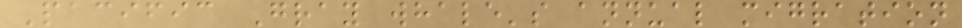Pacific Gray whale's annual migration
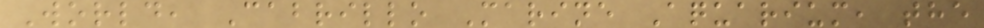World, Cabrillo Marine Aquarium, the
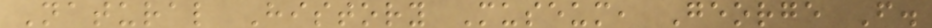Natural History Museum, George F.
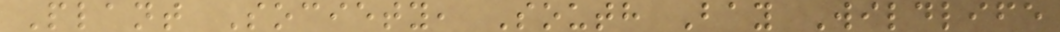Plant Society, South Bay Wildlife
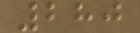280
